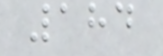184
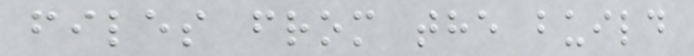files from the build
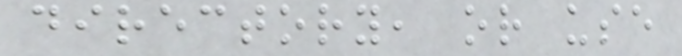directory, or use
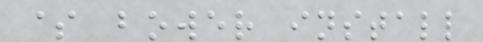$ bower install
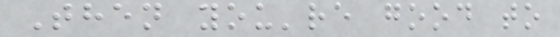Then you're good to
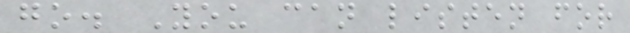go. You can listen for
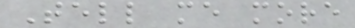Tell me more
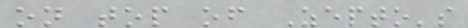on top of Zepto's
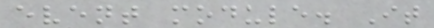event module. It
